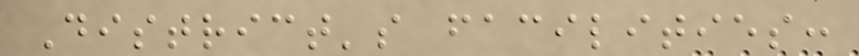District's facilities:
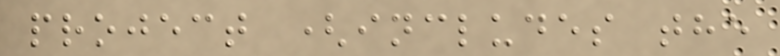project (includes the
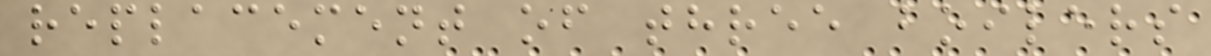replacement of three boilers
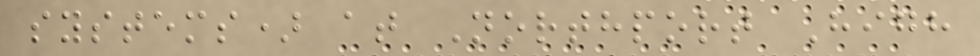systems) at Northport High
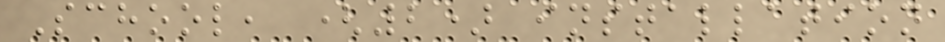School, (2) installation
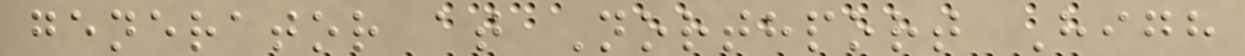generator at Northport High
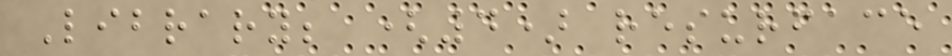Library; (4) resurface
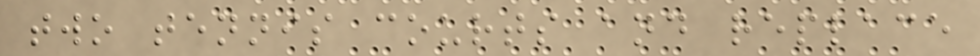two tennis courts and replace
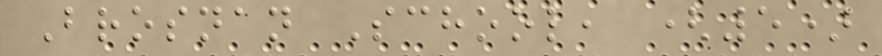Brosnan School, (5)
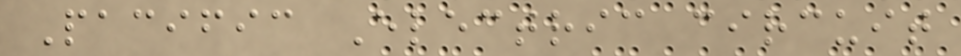Pacific Electric circuit
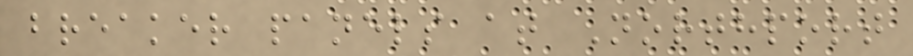breaker panels at Northport
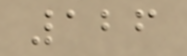126
